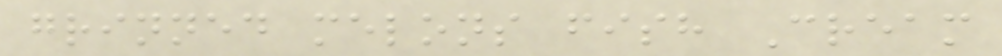grinned melons fish Cream
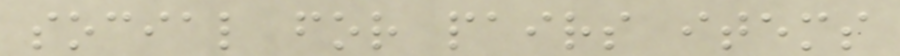social for pairs items
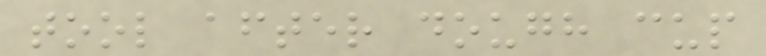tool after dough cup
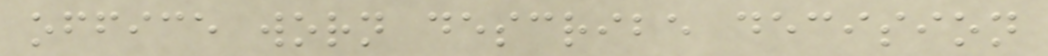office worn describe decision
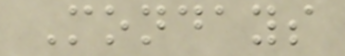Mondays
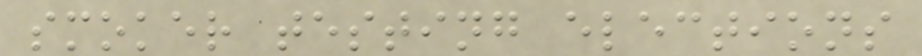smoker testing elections
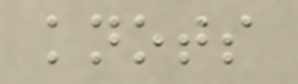knots
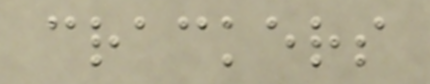crackers
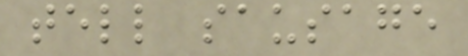tell sausage
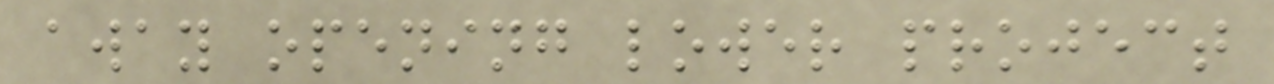away opening lower project
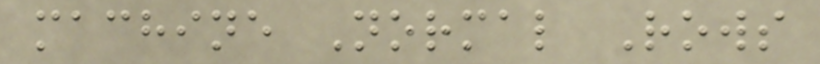machine Normal Rows
